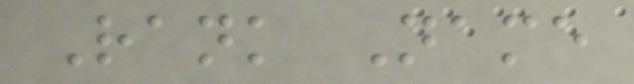Rank Name
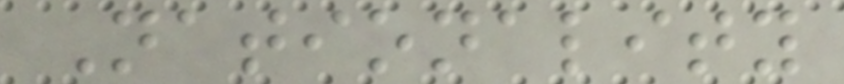Nationality
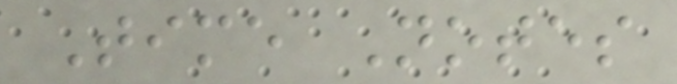Time Notes
